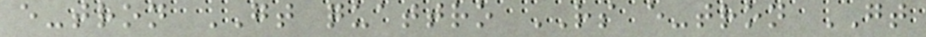e-tron GT quattro RS e-tron GT
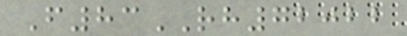F83RH72022
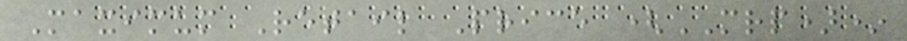Maximum Retail Price (MRP)*
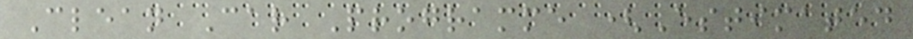Clean Car Programme (Estimated
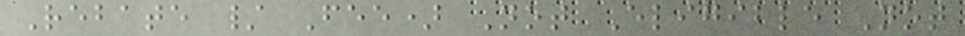Rebate / Fee) Not Eligible Not
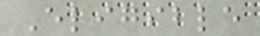Eligible
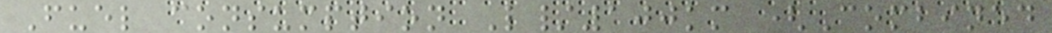Fuel consumption L/100km (Combined
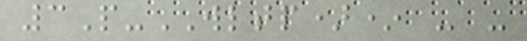3P-WLTP)* - -
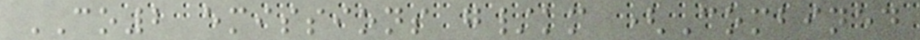CO2 emissions g/km (Combined
